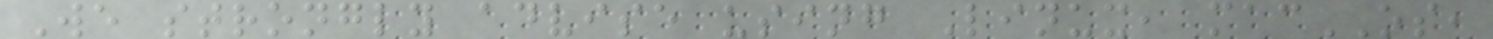We strongly advise using Linux, macOS,
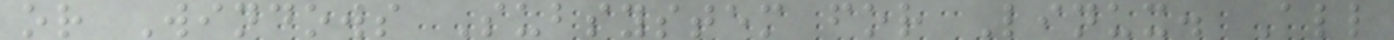or Windows Subsystem for Linux. All
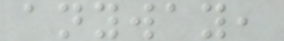anyway,
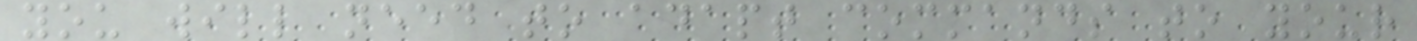you will need to adapt commands to your
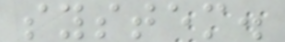system.
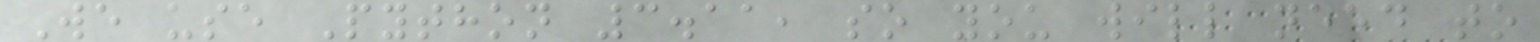We use Python 3.11, so you will need to
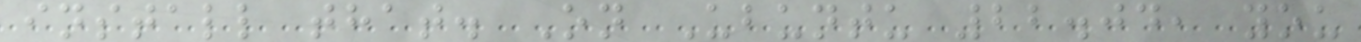install that. On Ubuntu 22.04, you
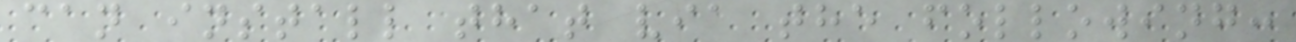can install that via the following:
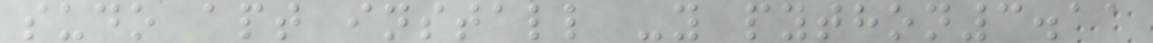sudo apt install -y python3.11
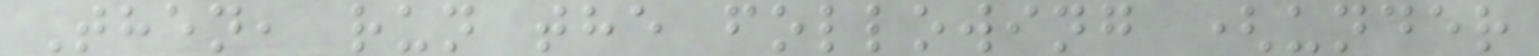Then, run the following (under
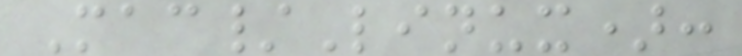Mac/Linux):
